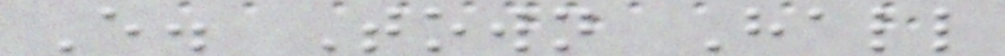E. Town Hall
